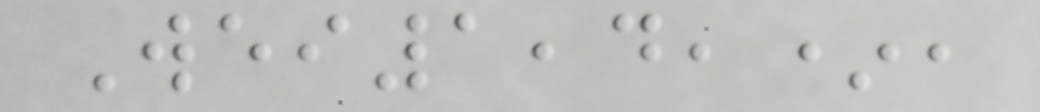Wei1,4,*,
